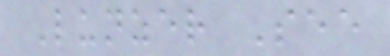Lunzer See
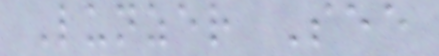Lunzer See
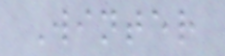Winter
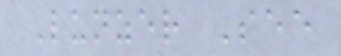Lunzer See
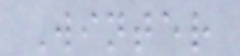Winter
